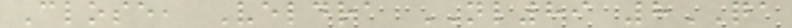Close, Veldra NL89 8QA
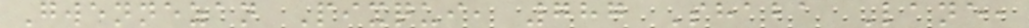Gwennezan Pixqui, 787 Shaba Lane,
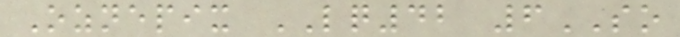Oznepix LQ42 6SO
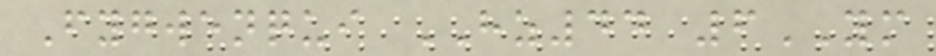Fygwenqui HZ44 6YM
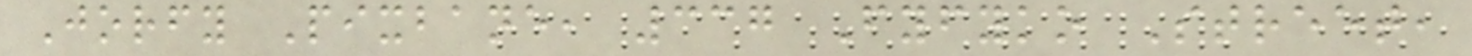Jorfy Pixbane, 337 Fyfyko Street,
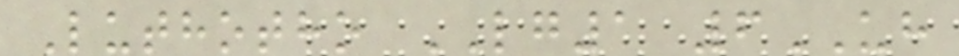Luthotho LG1 6UH
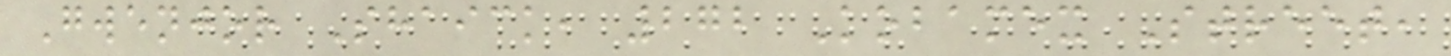Gwenjor Shaick, 272 Kobamex Street,
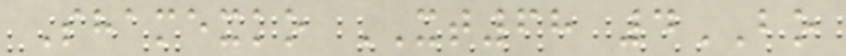Shamexko XT68 4BO
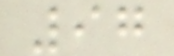97
